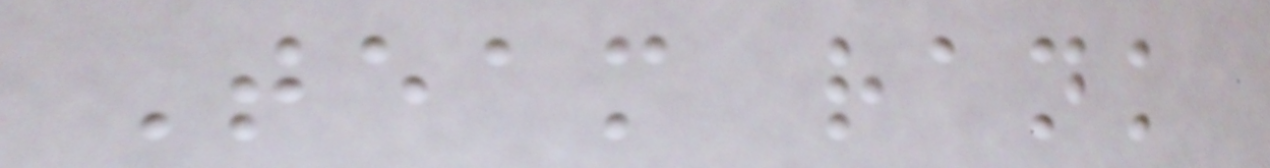Team rank
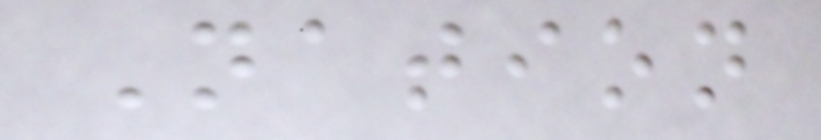Nation
